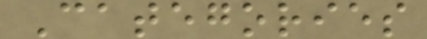Categories
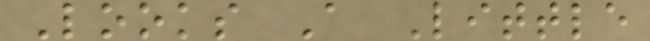Looks A Little
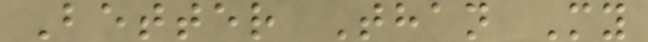Better Than My
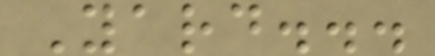Yard...
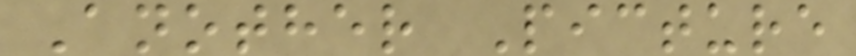Another Picture
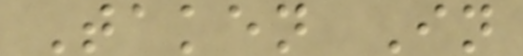Taken In
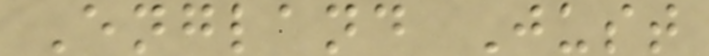England Just
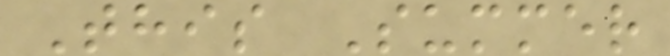This Summer
